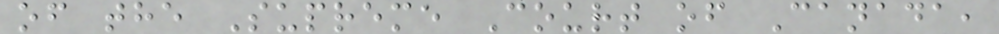of the Supreme Court of Canada,
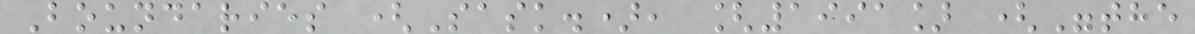Boundaries (Sask.), [1991] ("the
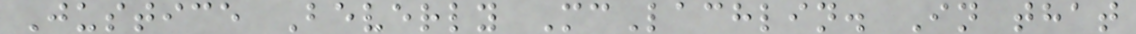Justice Beverly McLachlin. In that
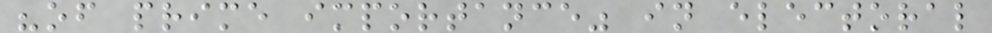"of prime importance" in electoral
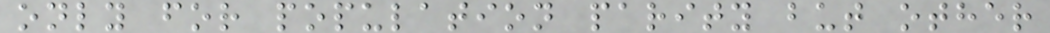only for population parity but other
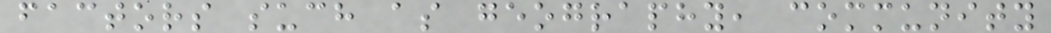factors such as geography, community
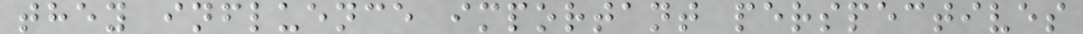they influence important perspectives
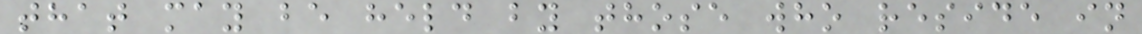that may be held by those who reside in
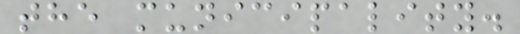the municipality.
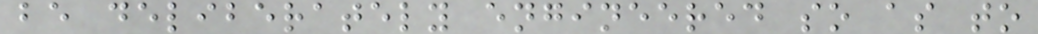be deliberately engineered so as to
